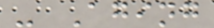- Aging
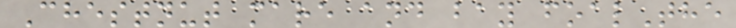Chestnut mare and bay foalThe
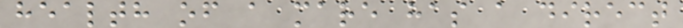health of a mare has a direct
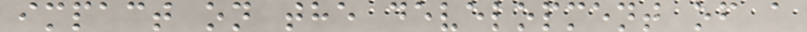impact on the development of a
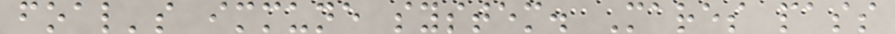foal's immune system. Mares pass
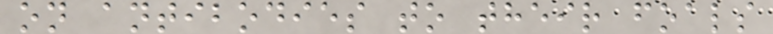on antibodies to their foals
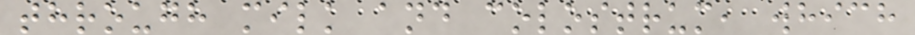through milk and colostrum, which
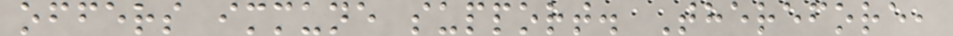offers immune support. Therefore,
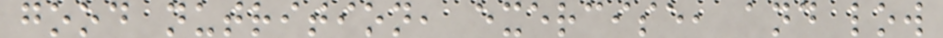good nutrition, exercise, and low
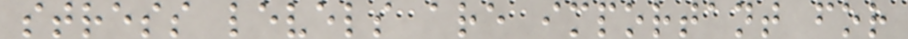stress levels are important for
